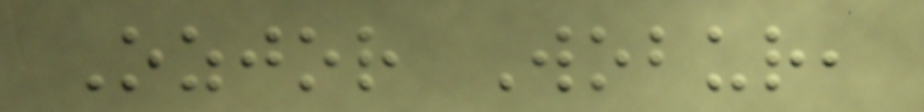Ozjor Wobur,
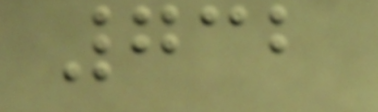732
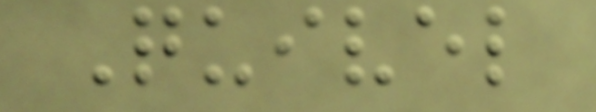Quivel
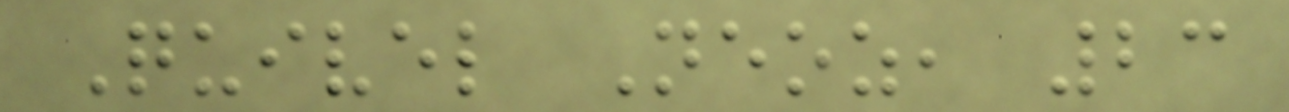Quivel Neoz, 23
